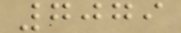7079
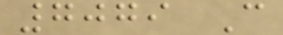7079 C
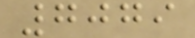7079
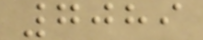7089
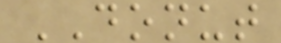DONUT
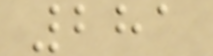281
